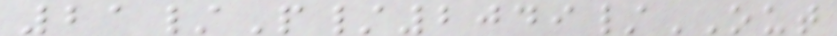21/P/2049/OUT
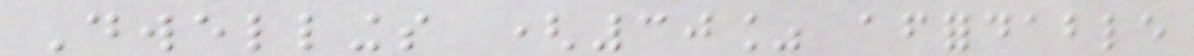Dwellings (30% affordable
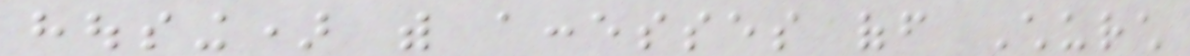housing) with accesses off Church
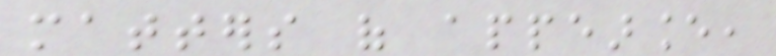matters of appearance,
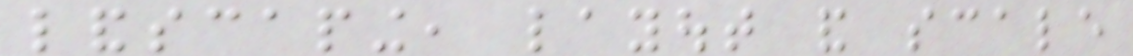landscaping, layout and scale
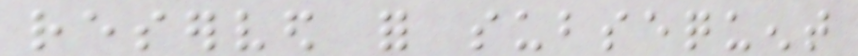reserved for subsequent
